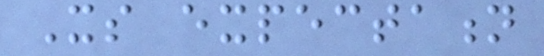Its expectation
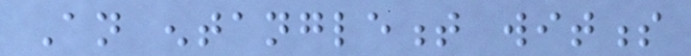An entanglement witness
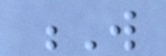W
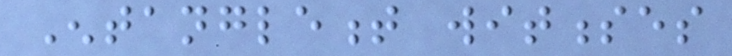Entanglement witnesses
